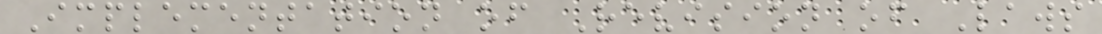Implementation of Revision of Laws
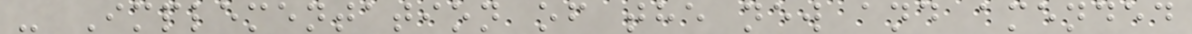- Implementation of the new and amended
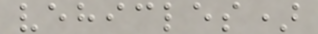vehicles)
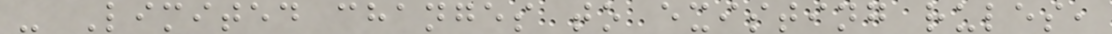- Limited changes to existing rules,
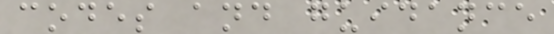codes and guidance
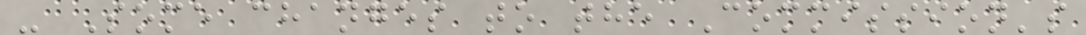- Some changes to the Commission's
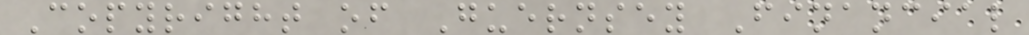Copyright of Guernsey Financial
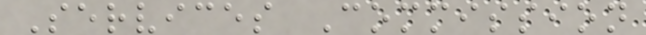Services Commission
